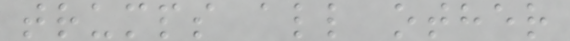trumps all other
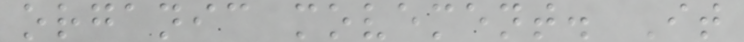organic movement. It
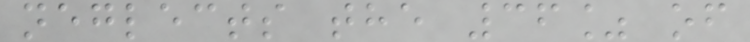neglects the 36% of
